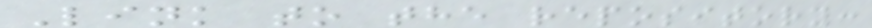Link to the repository:
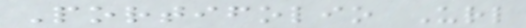Portifolio Url
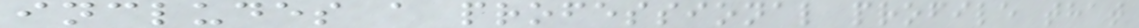includes a professional profile that
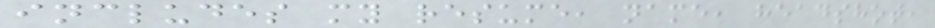includes my resume, name, headshot,
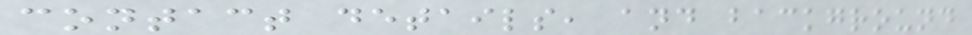contact details, and background
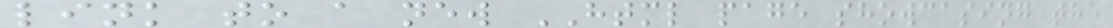link to a new HTML page showcasing the
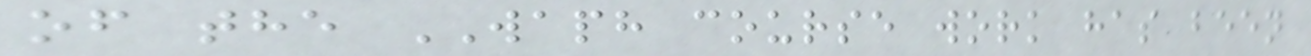of the WAPH course work has been
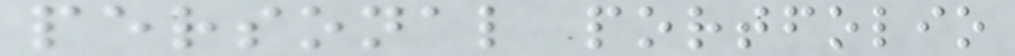personal portfolio
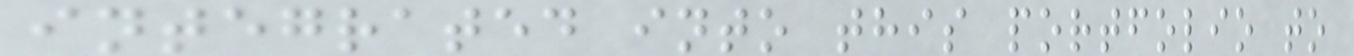integrated into this portfolio to
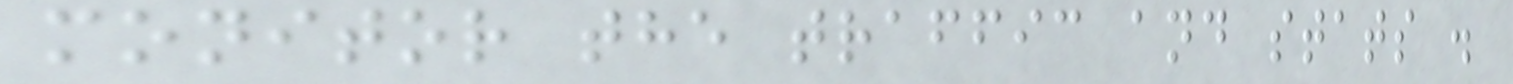monitor the traffic and stats .
